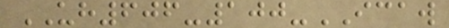UH606-100-ICAW
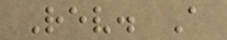Rev. A
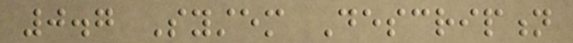0.7 System Description
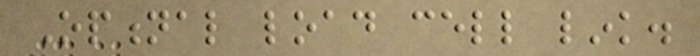Optional load cell link.
